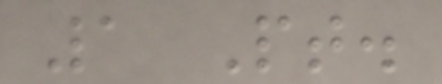1 Pt.
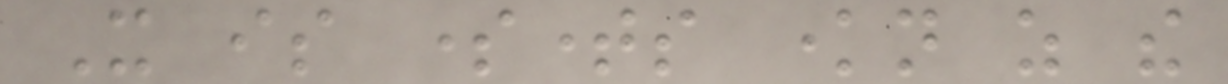It is sometimes known as the
